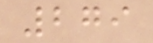279
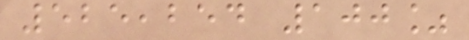525,254 100%
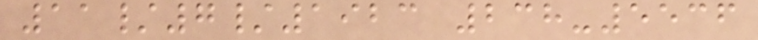11/7/1923 238-5536
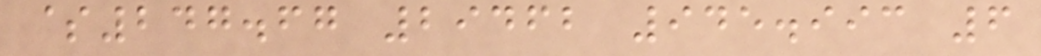$247.67 29462 945.993 6
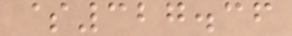$327.36
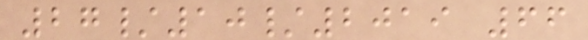27/10/2019 66
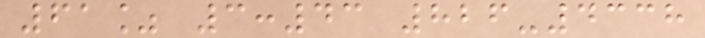61% 3:43 826-4338
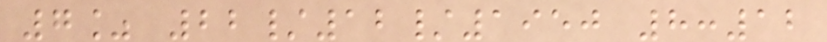7% 22/12/1950 8:12
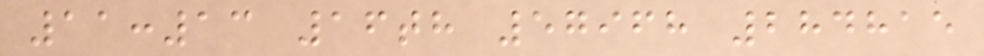11:13 16th 57968 284815
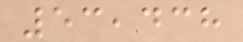53,438
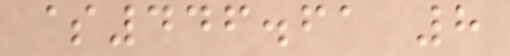$446.61 8
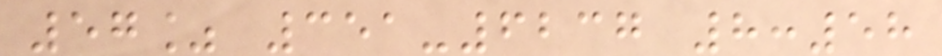57% 351-6237 8:58
